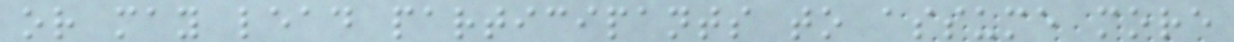or may lead participants to assume more
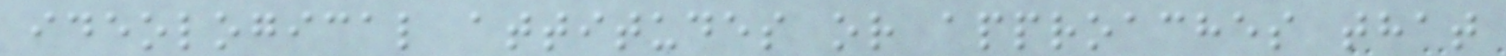ideological attitudes or approaches that
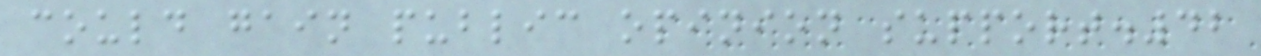could gain public opinion support.42
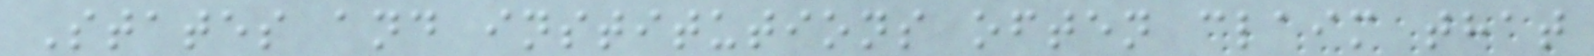States and institutions often claim that
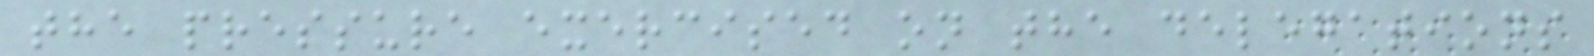the pressure exercised on the delegations
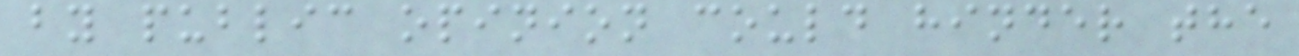by public opinion could hinder the
